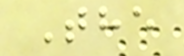The
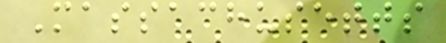Massachusetts
